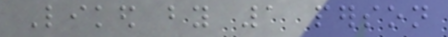Liked by 1 person
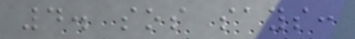4. sos says:
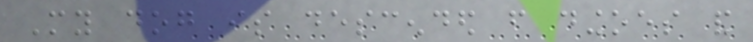My dog is descended from dingoes and
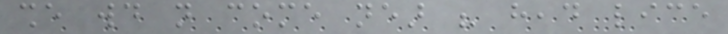she would not come near his head lice
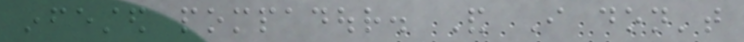infested pompadour. And I don't
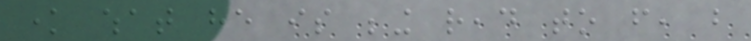know what he is being read to from, but
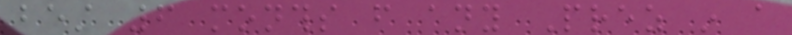best 6 months from any Prez in a
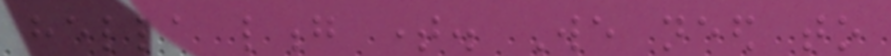hella long time. We need to
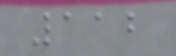112
